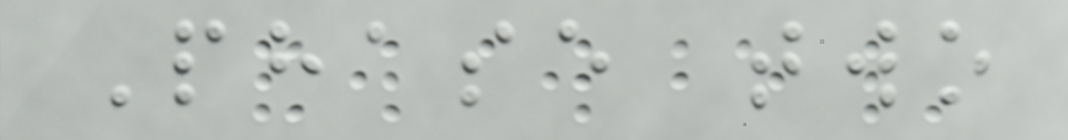Phase two
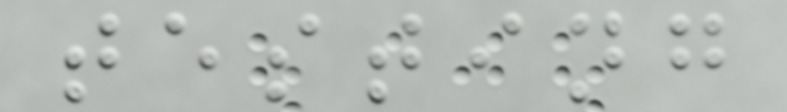testing
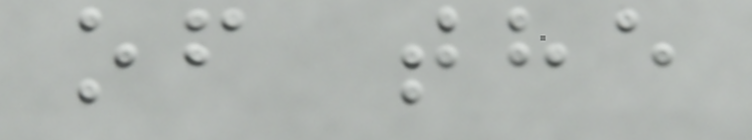of the
